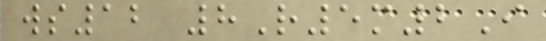ws12 8R5m2I
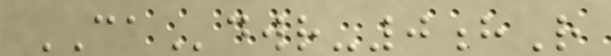CAdwr-0hR
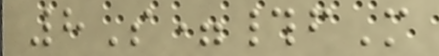8S=#fM
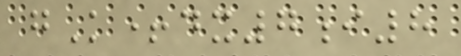gK+dx7i8
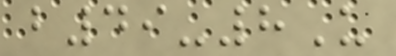b49-8U
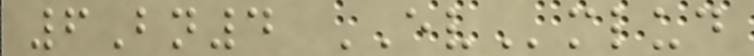6Bn4 EVmlud
